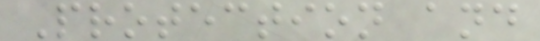Protection and
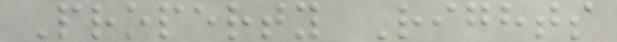Property Rights
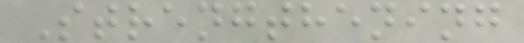Strengthening
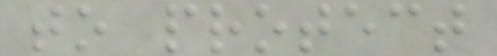to protect
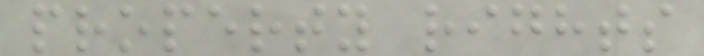property rights
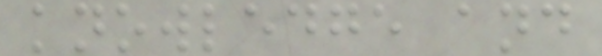knowledge and
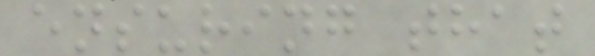ensuring that
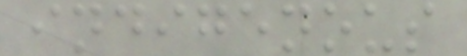indigenous
